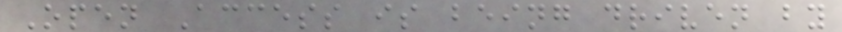Open Access is being driven by
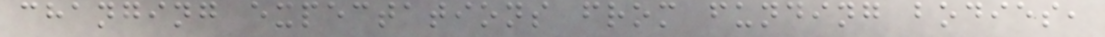changing expectations from funding bodies,
